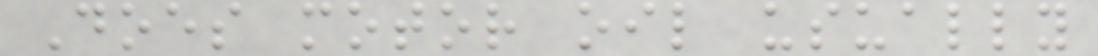Does motor oil usually
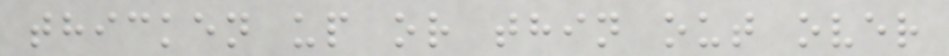thicken up or thin out over
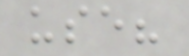use?
